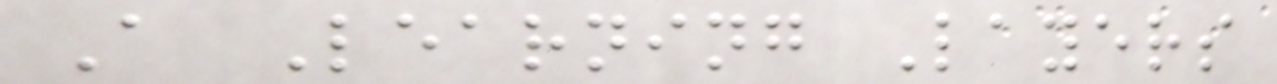A Learning Layers
